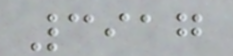3917
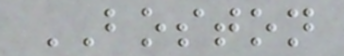BOSTON
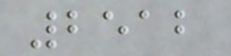2512
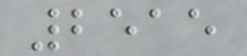2515
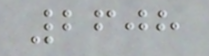2608
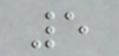5
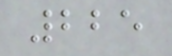225
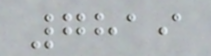7819
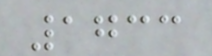1733
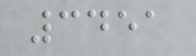3451
